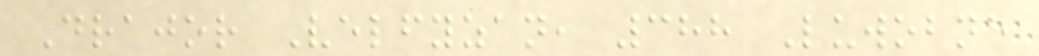Drajor Velfyzan, 388 Luwobne
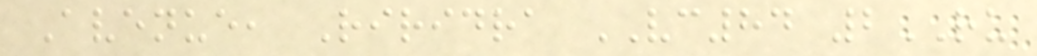Avenue, Riridra VC84 2RU
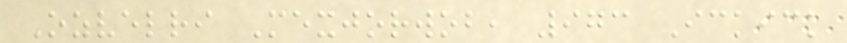Ozvelri Mexjorwob, 973 Ickick
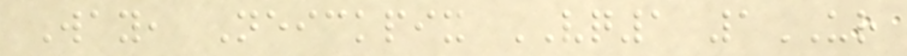Way, Neickpix VQ1 1UR
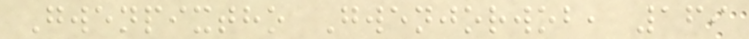Gwenpixtho Gwenjorwob, 169
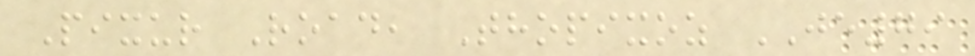Pixur Road, Thopixoz JE79
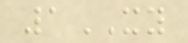1XY
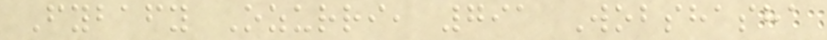Fybafy Ozurri, 791 Wobshasha
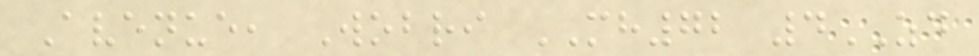Avenue, Wobri MH72 4ZD
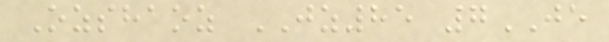Ozshaoz JZ85 7JE
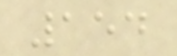154
